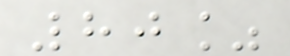80%
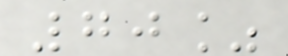70%
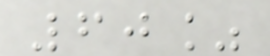60%
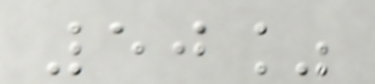50%
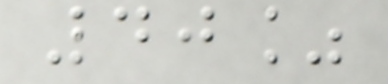40%
